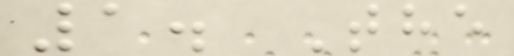1. The
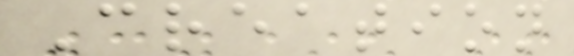Creation
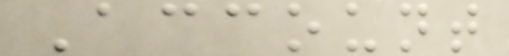Account
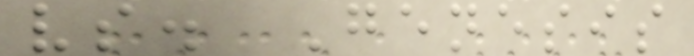vs. Genesis
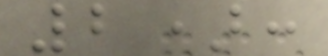2):
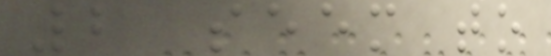2 seem to
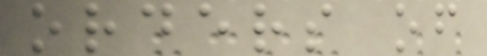orders of
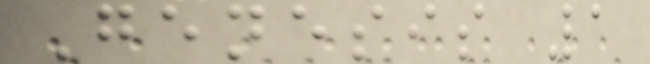Genesis 1
